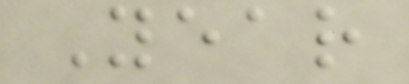Year
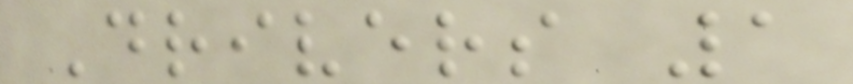Drivers 1
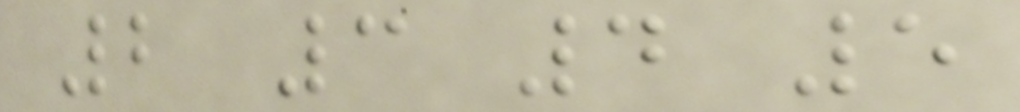2 3 4 5
